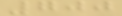700
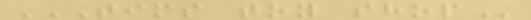TIMS TOY SHOP
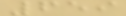659
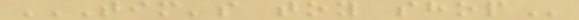TIM'S TOY SHOP
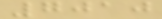7010
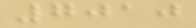7010
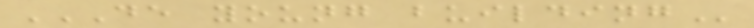DE YOUNG BUILDING
